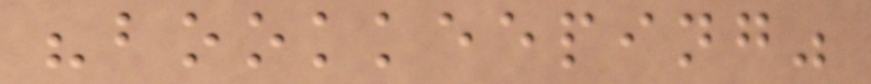"bookkeeping"
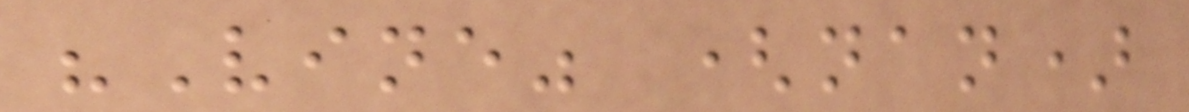"Vine" (nan)
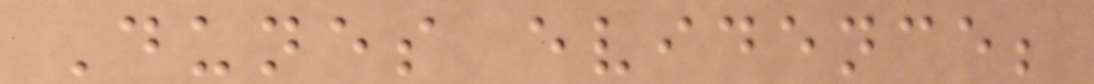Dunes evidence;
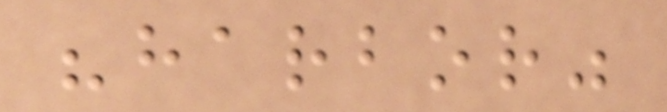"harbor"
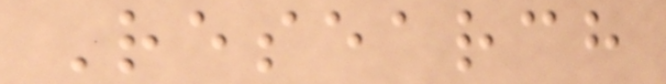Research
